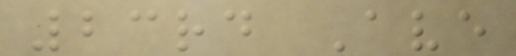23rd Ave
